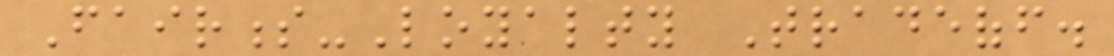Fairness-Loyalty Tradeoff.
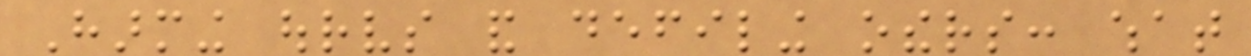Harming ourselves and defiling others: what
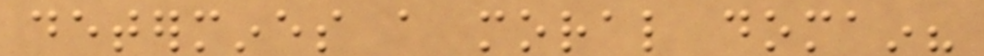determines a moral domain?
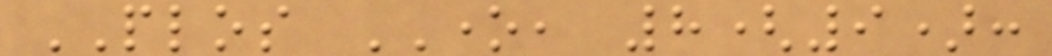PLOS ONE, 8(9):
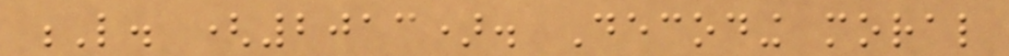L. (2013). Decoding moral
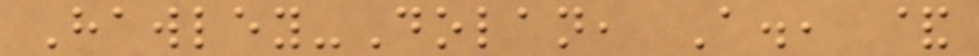Hawley-Dolan, A., &
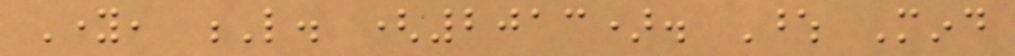Young, L. (2013). Whose Mind
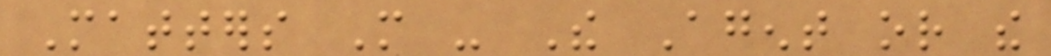Matters More - The Agent or the
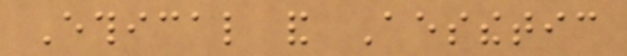Ethical and Aesthetic
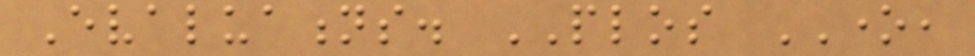Evaluations. PLOS ONE,
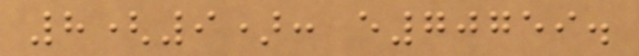8(9): e70759.
